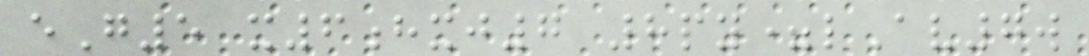eG5 x6hxj7 8py=lAv7w
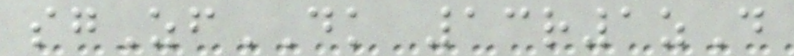sgZfDK 13r1zD
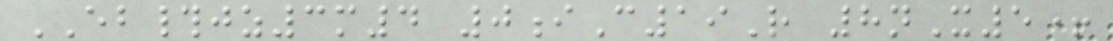EB#jz3m4 0iC19R 8nX5+
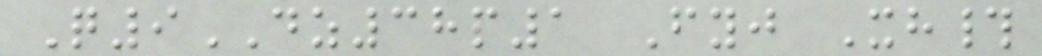Q9DZ38p1 Fyj Xh#
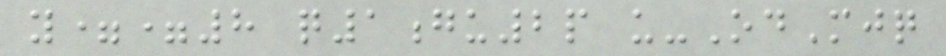y==8 q1gu2p u-OdMjq
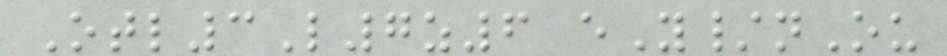Otl3L7z6 eY/nOu
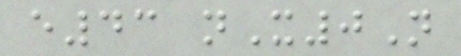e43 nX0N
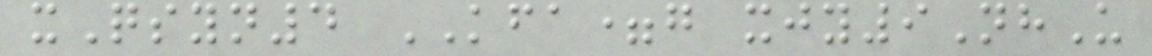xQsyn4 KFA=g xjy9NhU
